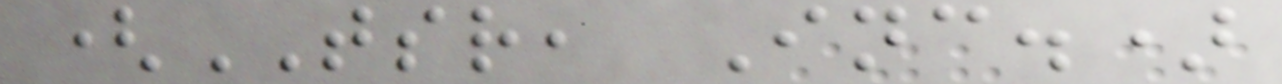(TSR, Inc.)
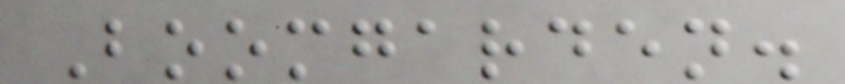Boomgarden.
